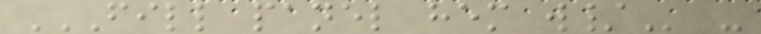FILL PANEL HEM W/ -
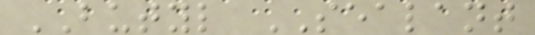BUTYL SEALANT
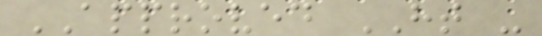APPROVED HT -
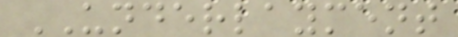UNDERLAYMENT
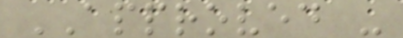APPROVED -
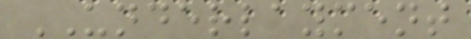UNDERLAYMENT
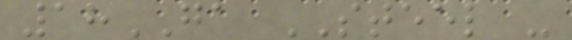18GA STEEL -
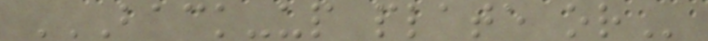BACK-UP PLATE OR
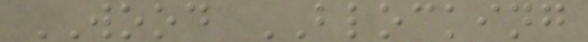WOOD BLOCKING
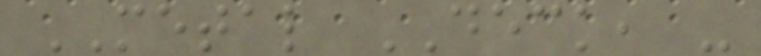METAL DECK, -
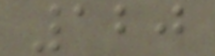120
